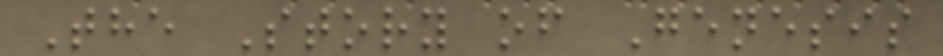The Story of Genesis
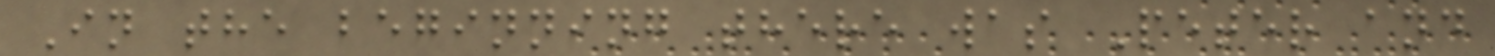In the beginning there was Peter and
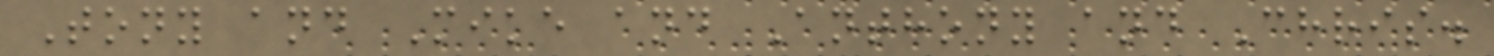Tony and Mike and Anthony and Chris.
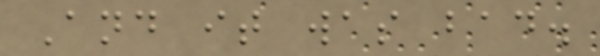And it was bad.
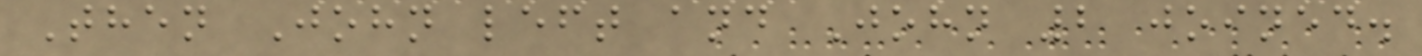Then John left and John 2 joined.
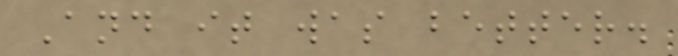And it was better.
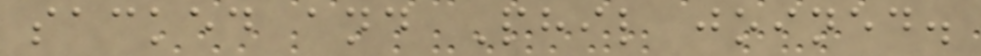sacked and Phil joined.
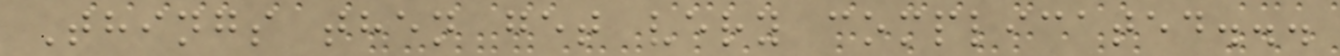Things then get very complicated...
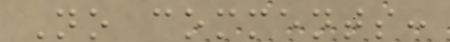No comments:
